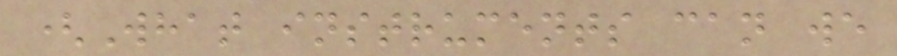(What instruments can we
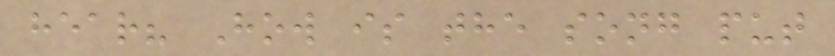hear? How is the song put
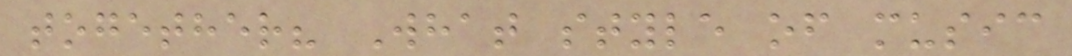together? What style of music
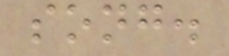song.
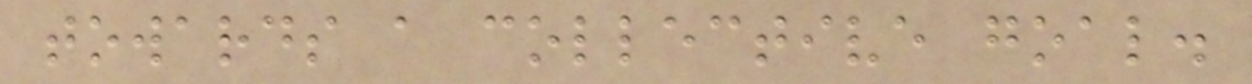towards a collective goal.
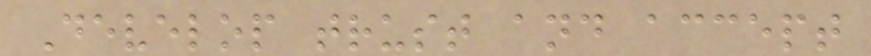Develop trust and accept
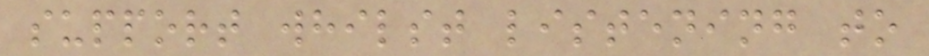support whilst listening to
